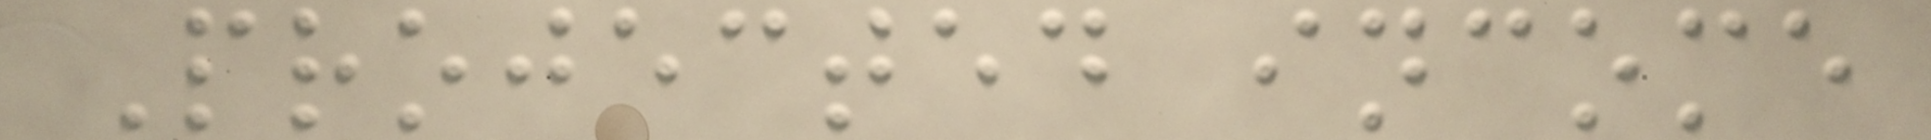Projected income
